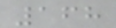168
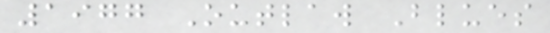1977 Outlaw Blues
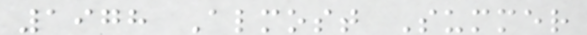1978 Almost Summer
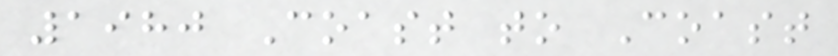1980 Coast to Coast
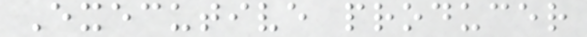Executive producer
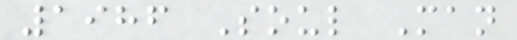1986 Soul Man
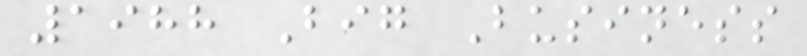1988 Big Business
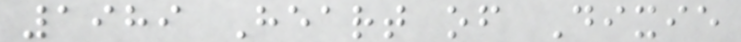1989 Heart of Dixie
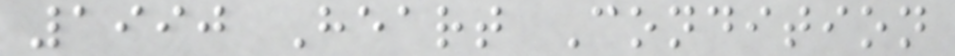1990 Heart Condition
